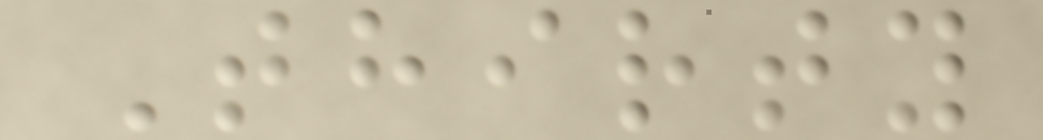Thirty
